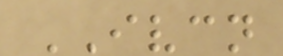IVCN
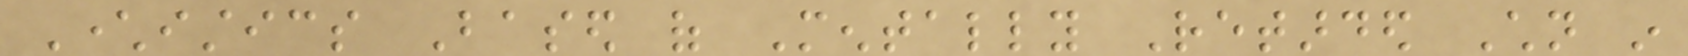Characteristics Based of Mentally Retarded Children in
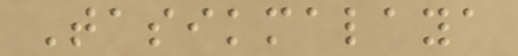Tasikmalaya
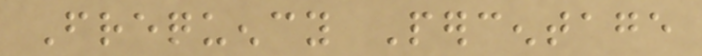Frequency Percentage
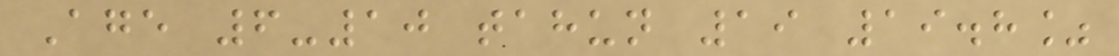Age 6-10 tahun 19 19.8%
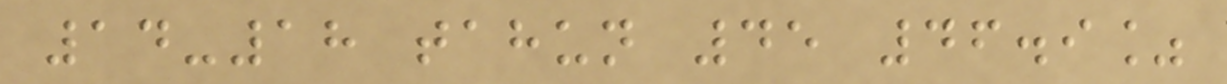14-18 tahun 45 46.9%
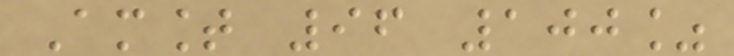Amount 96 100%
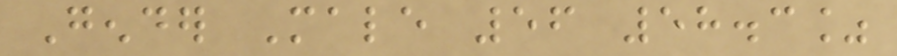Gender Male 56 58.3%
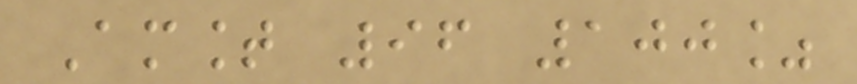Amount 96 100%
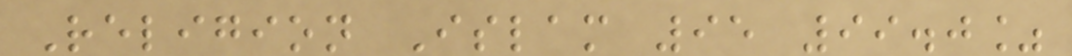Religion Islam 95 99.0%
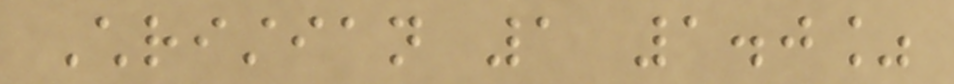Christian 1 1.0%
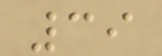39
